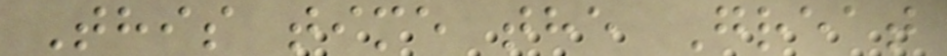This time the Great
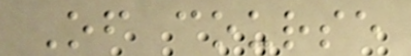Of course
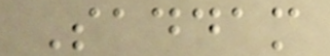Saddam
